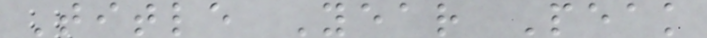Title Year Peak
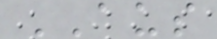AUS
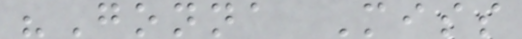"Gonna Miss
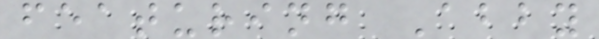featuring Abby
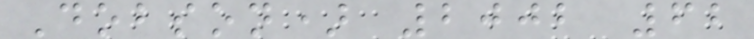Dobson) 2002 62
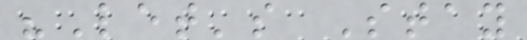"Let's Stay
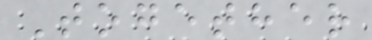Together
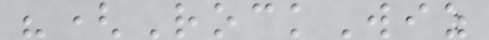"(RockWiz
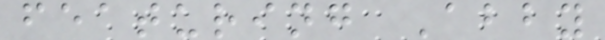featuring Abby
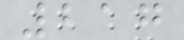217
